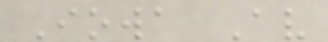Iowa Av
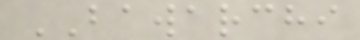BAWARCHI
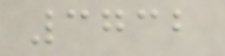3732
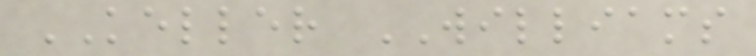KELLER WILLIAMS
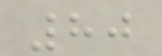80
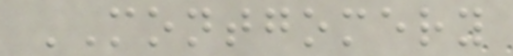MONTGOMERY
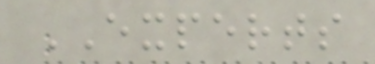EXPERTS
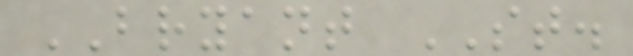BRYANT ST.
